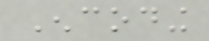Encoding
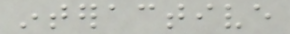interactive
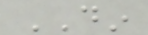DIN
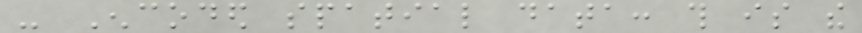- Encoded spatial data: this is the
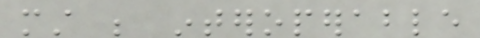must be interoperable
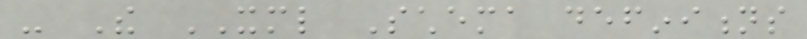- The XML Schema definitions
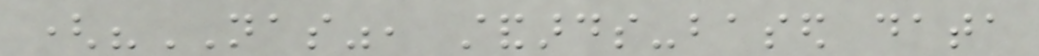("NAS", standards-based data
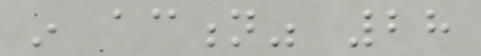in action" 28
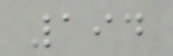194
